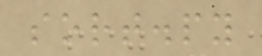sort.py
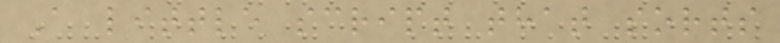A little script that sorts
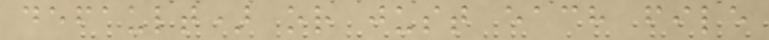default) or just each file
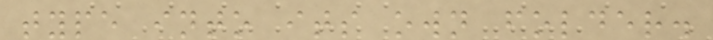type into its own folder.
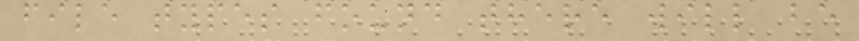file types found there will be
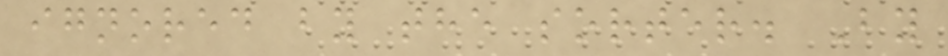ignored by the sorter. By
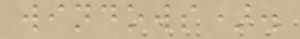windows).
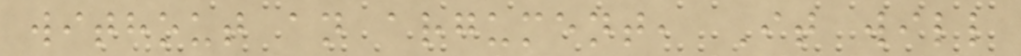without an argument, It will
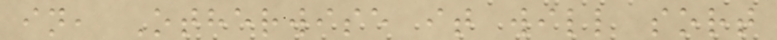in, Otherwise it will sort
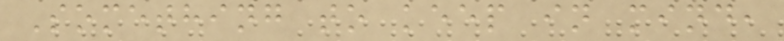Something to keep in mind,
